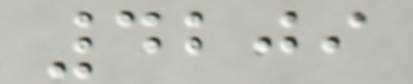4209
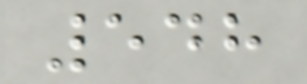548
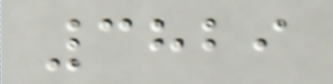3829
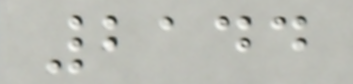2144
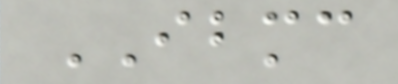IBMC
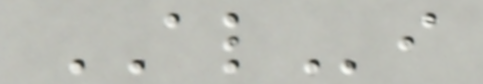ALi
